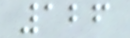126
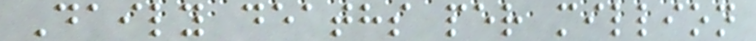Daily deaths per million
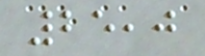25,0
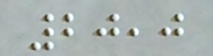20,0
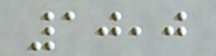10,0
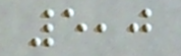5,0
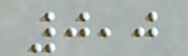0,0
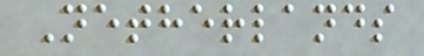Netherlands
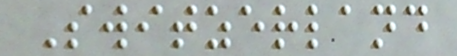Switzerland
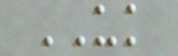UK
